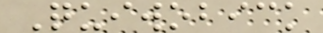Quiwobick
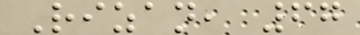Rizan, 67
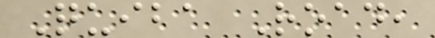Quiba Road,
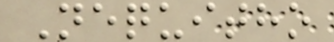Nequitho
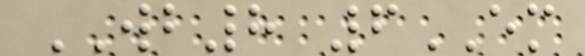WB8 6EM
